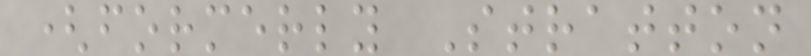(formerly Stratton
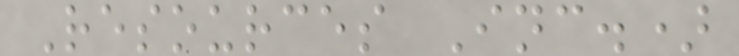Resources Inc.)
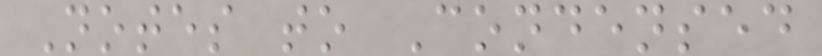Notes to Condensed
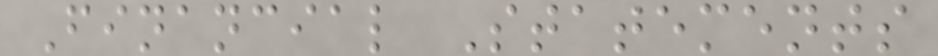Financial Statements
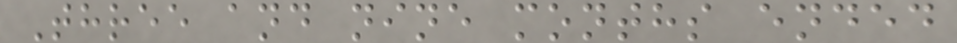Three and nine months ended
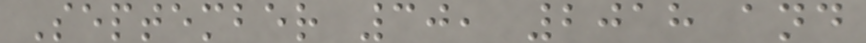September 30, 2018 and
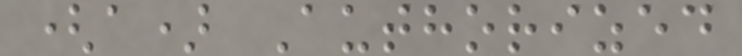(a) Authorized
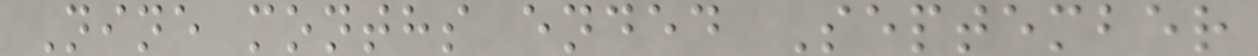Nine months ended September
